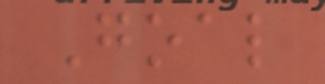Goal
